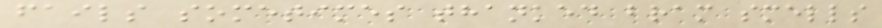fails sometimes thanked bram smells
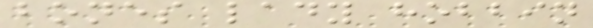bones lady hobbin
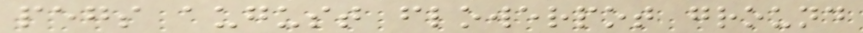pegs august flowerpot ground
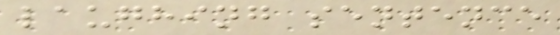laughing sentence
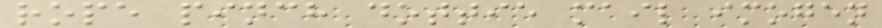rope pinch dottie mail imogen
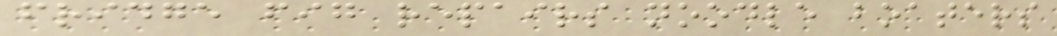fridge fig repairs noodle boaters
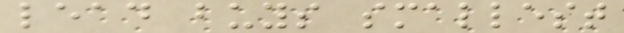lead buys smallest
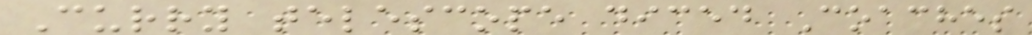Curry telescope diced Coaches
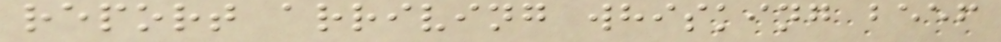report arriving whisking beef
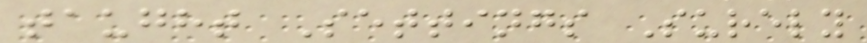taught Settings Surely
